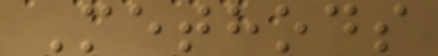Methods
